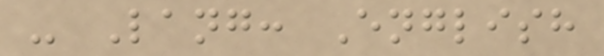- Lang: English
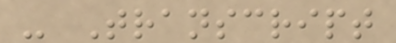- Transcript
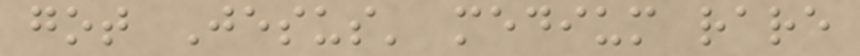got Jesus' medium rare
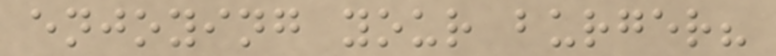enjoying your burger?
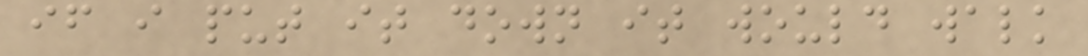if i put it down it would walk
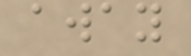away
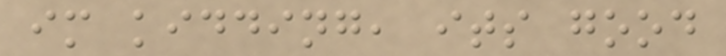im kidding, its good
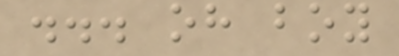... oh boy
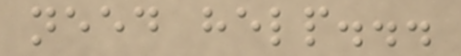need help...
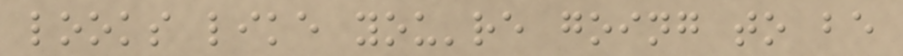looks like you're going to be
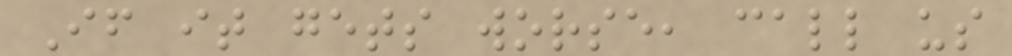If it gets worse, call us
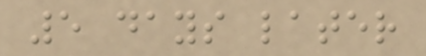5 days later
